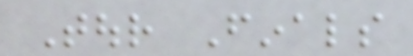Tour Finals
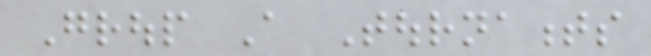Group A Tournaments
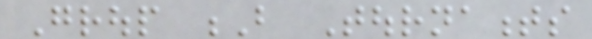Group B Tournaments
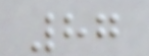87
